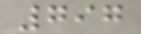797
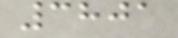3801
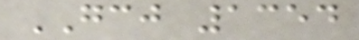GCJ 1354
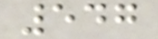547
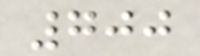700
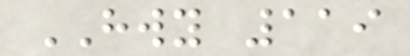HWY 119
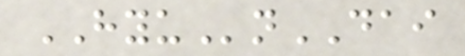HYUnDAI
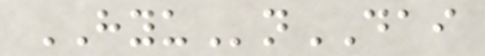HYUnDAI
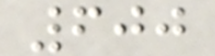600
